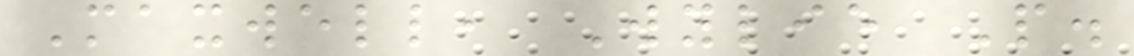Maxwell, Wylie P.
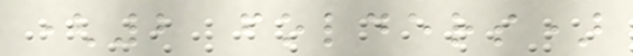(2 folders)
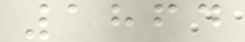1864
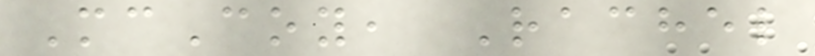McCoy, Rachel
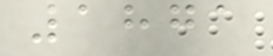1871
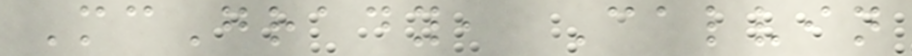McGrady, Calvin
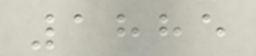1885
